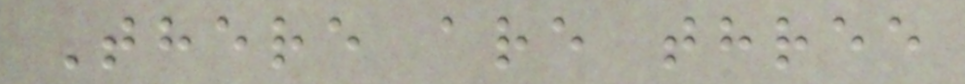There are three
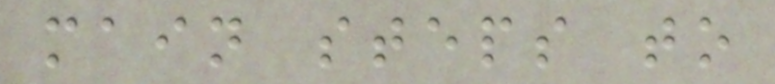main steps to
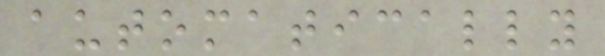automatically
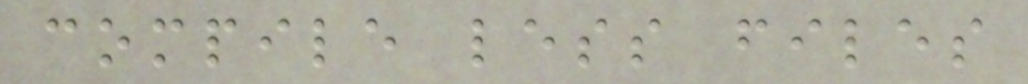compile less files
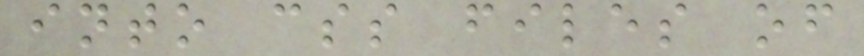into css files of
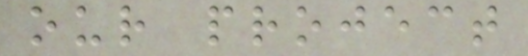our project
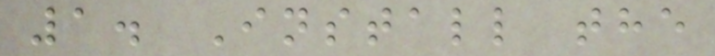1. Install the
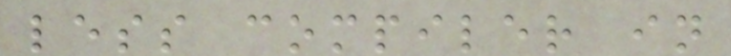less compiler in
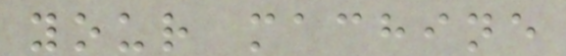your machine
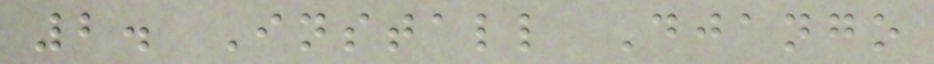2. Install Django
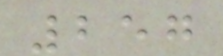257
